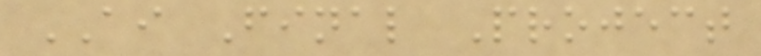AI Final Project
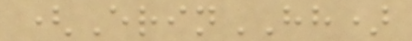(ErinHH)
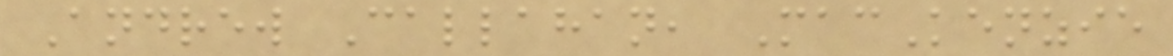Andrew Callahan, MacKenzie
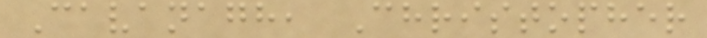Cavanagh, Christopher
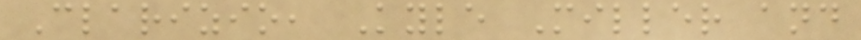Clarizio, Kyle Miller and
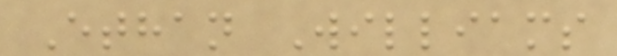Ethan Williams
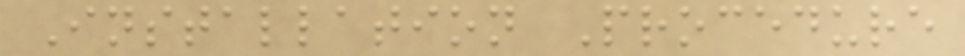Installation Procedure
